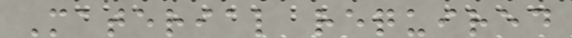Material required
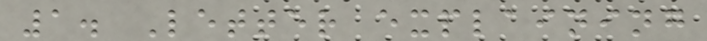1. Letter explaining
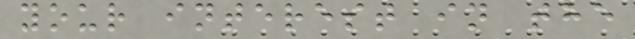your interest in the
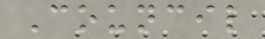Council
